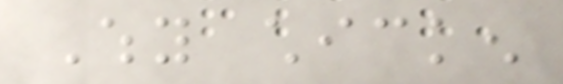Why chicken
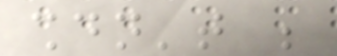shouldn't be
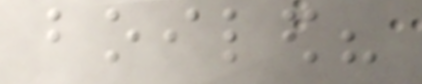boiled?
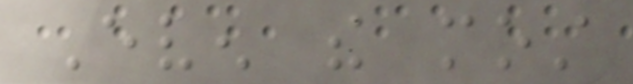Even the most
